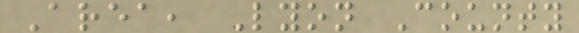Area, Lyon County
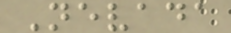Nevada
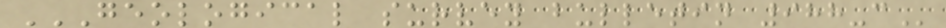GEOLOGICAL SURVEY BULLETIN 988-C
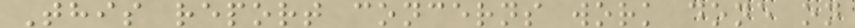This report concerns work done on
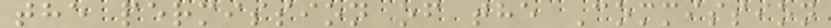the permission of the Commission
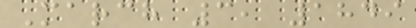March 3, 1849
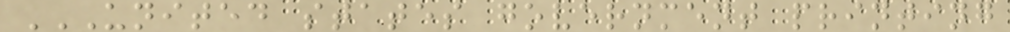UNITED STATES GOVERNMENT PRINTING
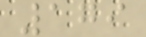179
